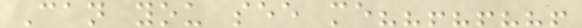Can you see me??!?!??!
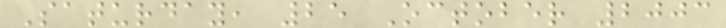Saturday, 25 October 2003
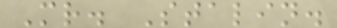Mr. Stalin.
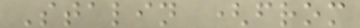Stalin (from
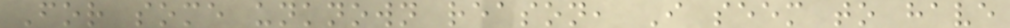For some unknown reason, I seem to have
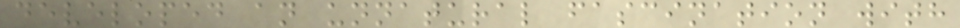developed an unnatural fascination with
